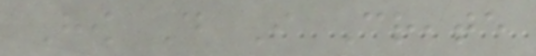How Do I Create
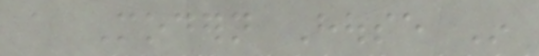a Modern House In
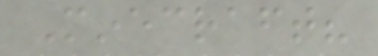Minecraft?
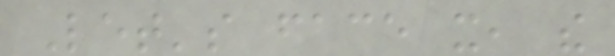Let's face it, the
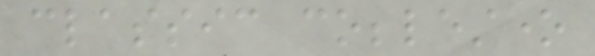classic cobblestone
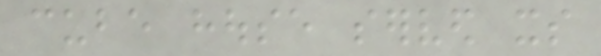cube house served its
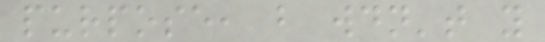purpose, but wouldn't you
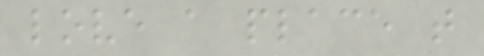love a place that
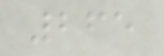265
